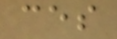ces
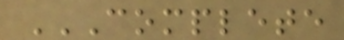COMPLETE
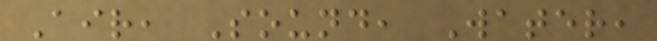Air, Sound, Water,
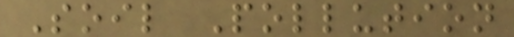Soil Pollution
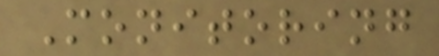Monitoring
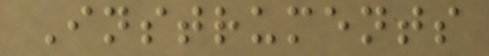Instruments
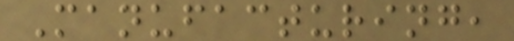Manufacturing,
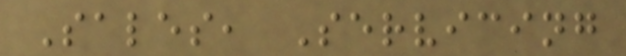Sales, Servicing
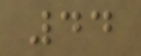44
